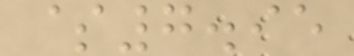$7.95
